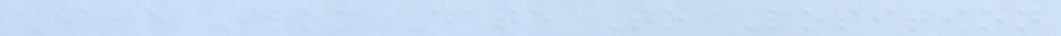Date From Date To Position
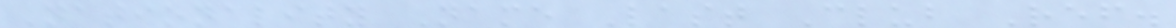Nationality Name Last Club Ref.
